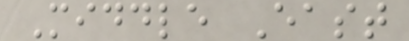Middle East
